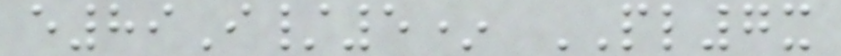e89I/5* PL7x
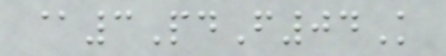@3PdF04K
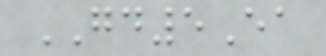GD5Ea
